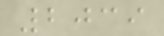2039
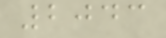2043
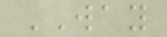WAY
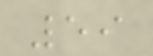59
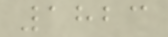1823
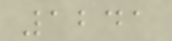1241
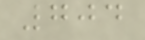704
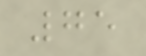75
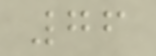76
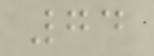74
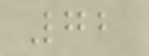72
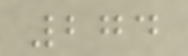274
